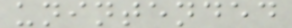unintended
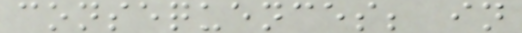consequences; in
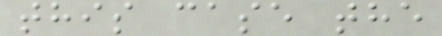this case the
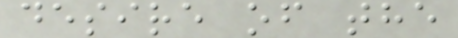desire of the
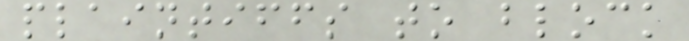plaintiffs to block
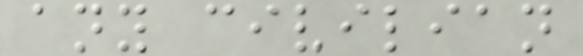any civilian
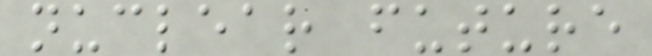nuclear future
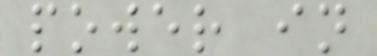power in
